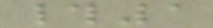#1
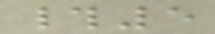#5
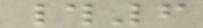#6
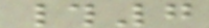#7
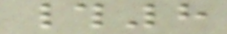#8
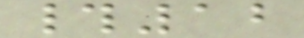#12
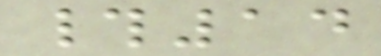#14
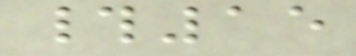#15
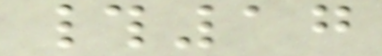#17
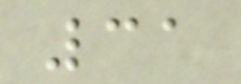31
